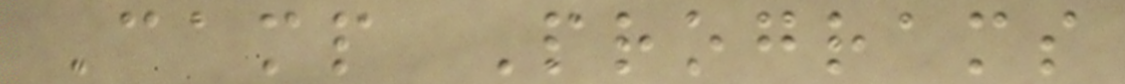Camp Programs
